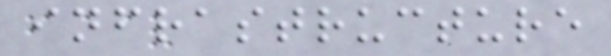infrastructure
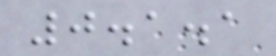0.1.1
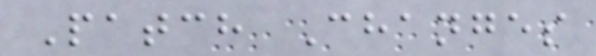Patch Changes
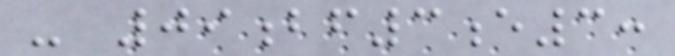- 09bf3e3:
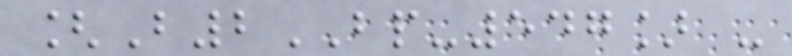[B2BP-547] -
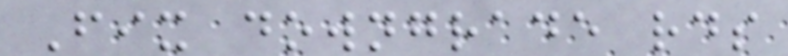Fix downgrade rds
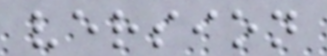version
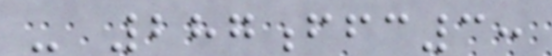- 287ffc3:
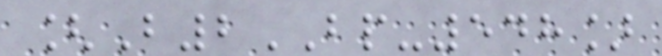[B2BP-548]
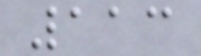113
